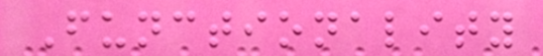Functionality
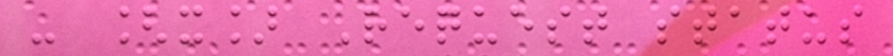- [x] Request status
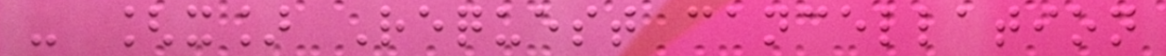- [x] Request cancellation
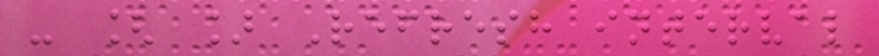- [ ] Refresh interval
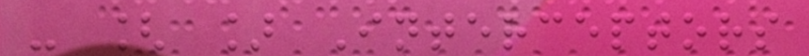- [ ] Interceptors
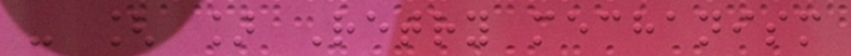- [ ] Retry mechanism
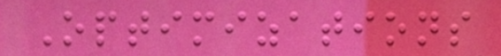Optimizations
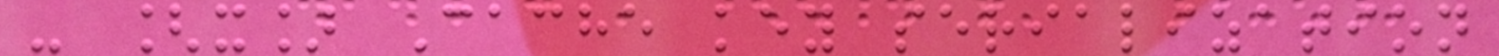- [x] Cache key serialization
